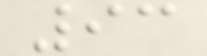93
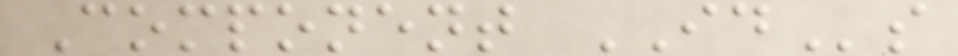Component IDs
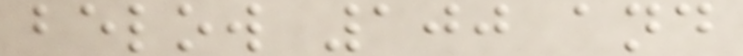below 100 and
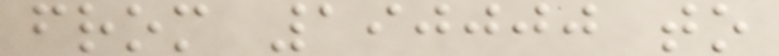from 190000 to
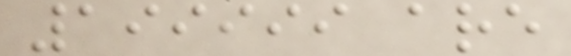199999 are
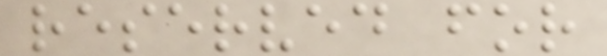reserved for
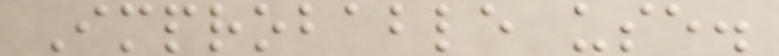Improbable use.
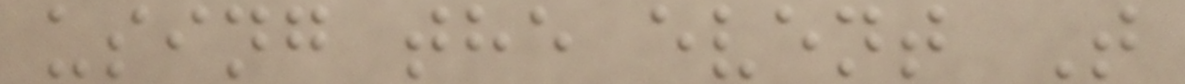using the event T
